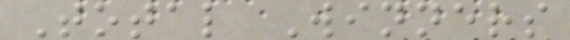Total Winners
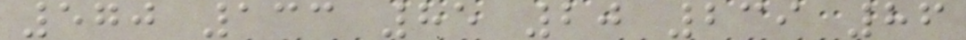570 133 85 20 239 86
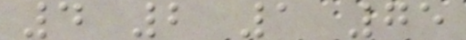4 2 1 75
